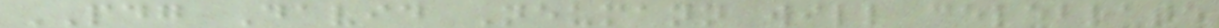PDG David Neumann will celebrate
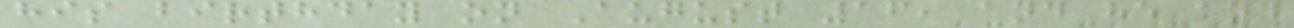his birthday on August 16, and he and
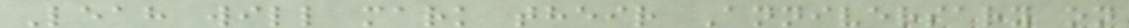Leah will mark their Anniversary on
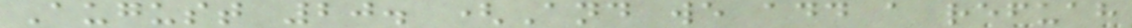August 20. (And we add a refuah
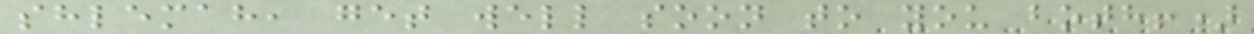shlemah, get well soon to you both!)
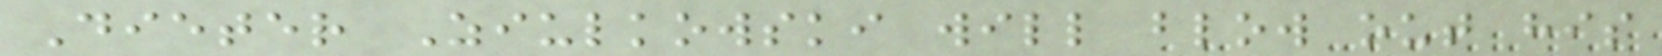Dieter Ziulkowski will blow out his
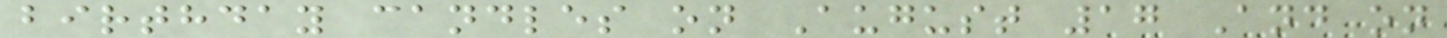birthday candles on August 17 And on
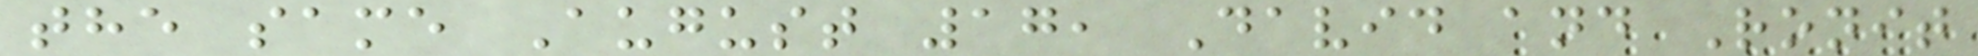the same August 17, David and Ronit
